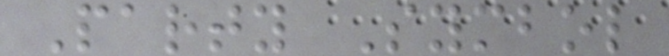Party Symbol
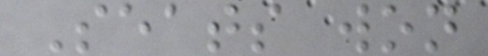Seats won
